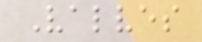Valves
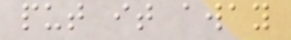put it away
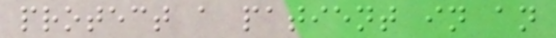protect a patient in an
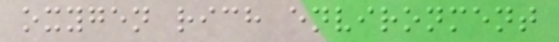oxygen rich environment
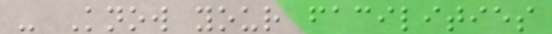- Know your facilities
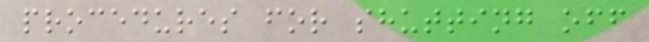procedures for shutting off
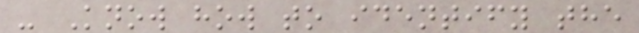- Know how to identify the
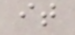it
